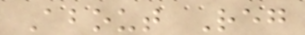About Reg
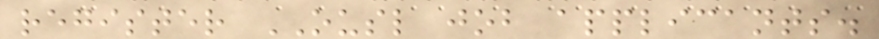register OUSL job applicants.
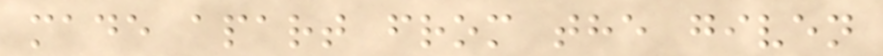made apart from the given
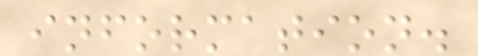information.
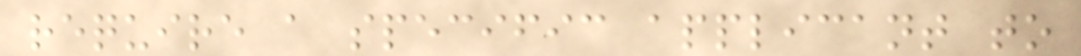require a specific applicant to
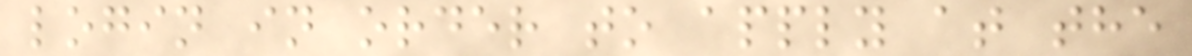login in order to apply at the
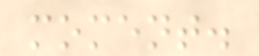moment.
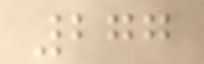277
